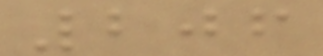206
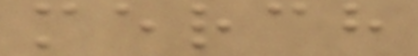merch
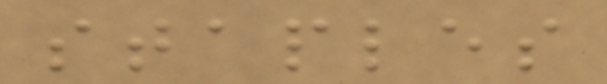staples
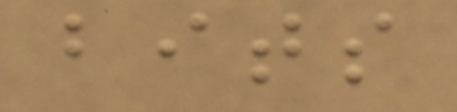bits
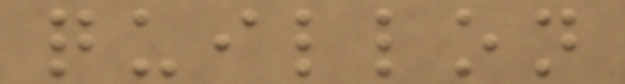quillon
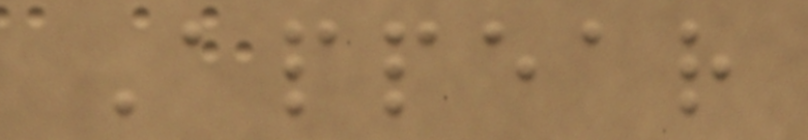Appear
